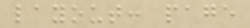layout: page
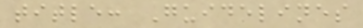title: Guidelines
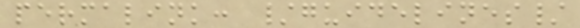permalink: /guidelines/
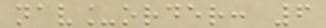nav_order: 6
